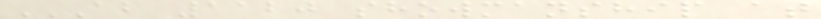AB 1120 SHOWMANSHIP AT
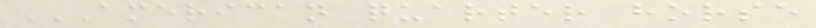AMERICAN QUARTER HORSE
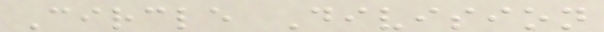Circle Division
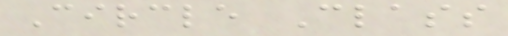Circle Class
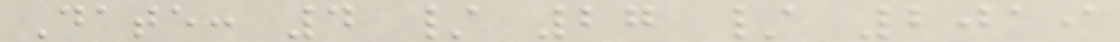Date: 4 / 27 / 2019
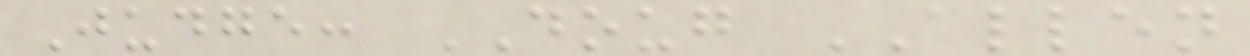Judge: DOUG ALLEN
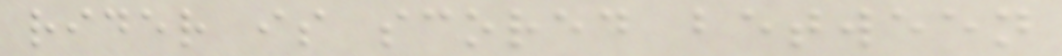rider is scored between
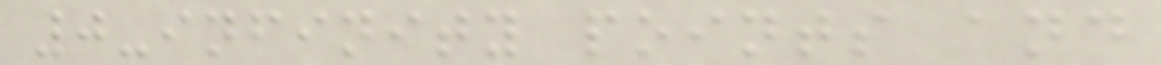0-infinity points and
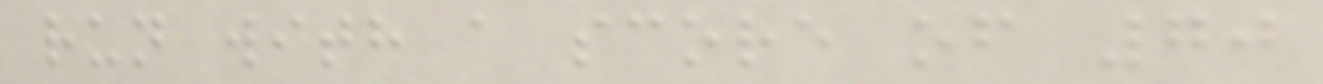run with a score of 70
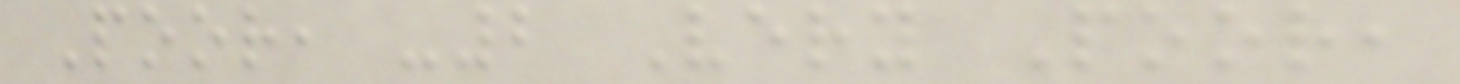Poor, -2 Very Poor,
